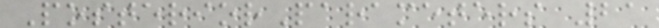PosteriorParameters 21
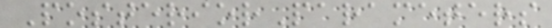PosteriorParameters
